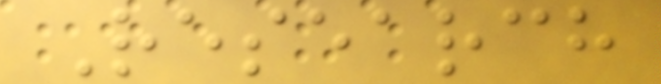Research
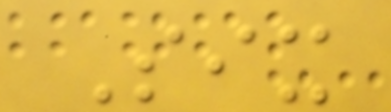Six
